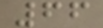66
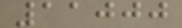11000
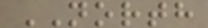NORTH
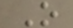O
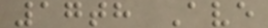17th Ave
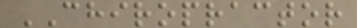CHIROPRACTOR
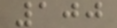100
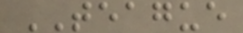TEAGUE
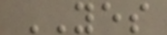YES
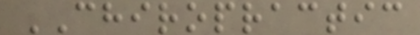CHIROPRACTIC
